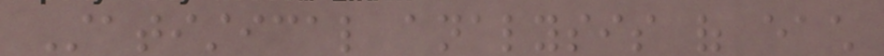Statistical analysis of each
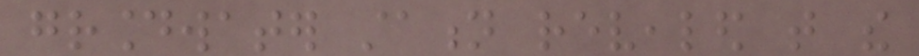groundwater station revealed that the
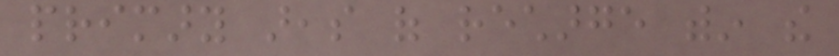primary areas of recharge within the
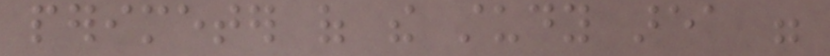perimeter of the study area were
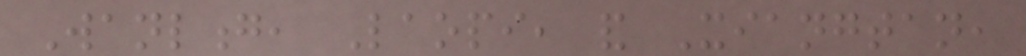Wanlong, Laopi, and Xiangtan,
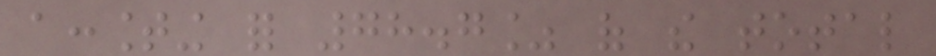accounting for 78.7% of the total
